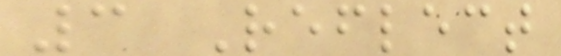3 Reflect
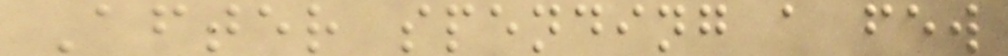After spending a few
